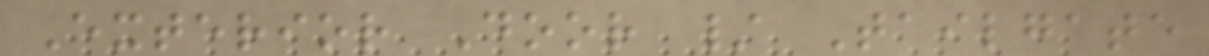Exterior Door / Tailgate
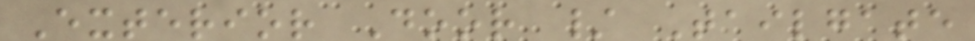Exterior Door / Tailgate
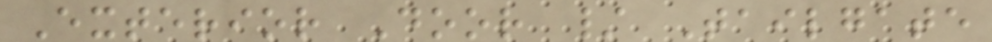Exterior Door / Tailgate
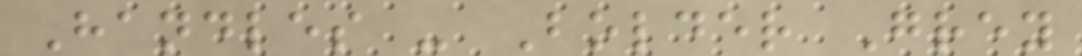Handles - Bolder Grey
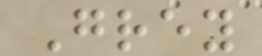Grey
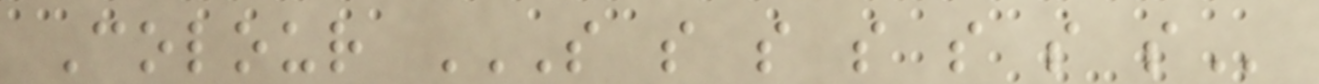Colour S S S S S S S
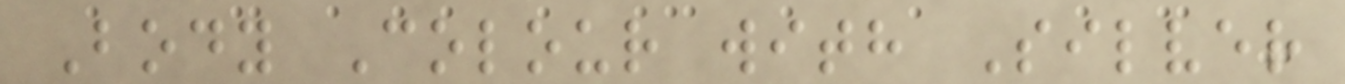Body Colour with Silver
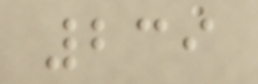239
